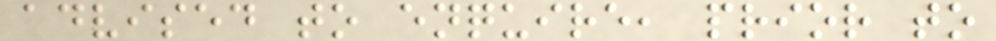advised to enquire, prior to
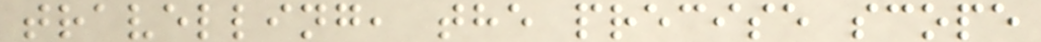travelling, the precise scope
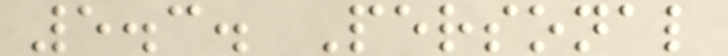5.3. Personal
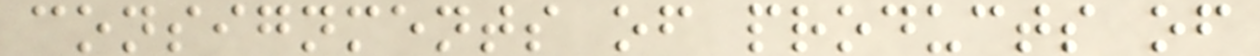consignments of products of
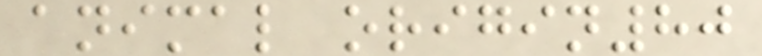animal origin80
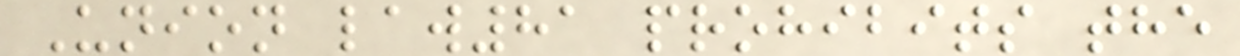Union law81 prohibits the
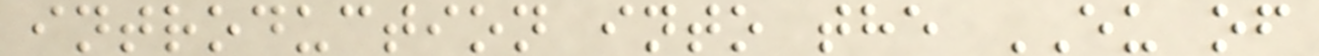introduction into the EU of
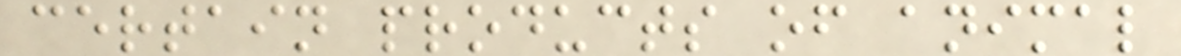certain products of animal
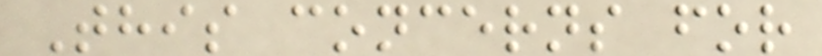This concerns for
